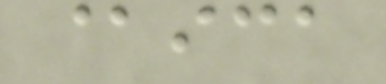@ica
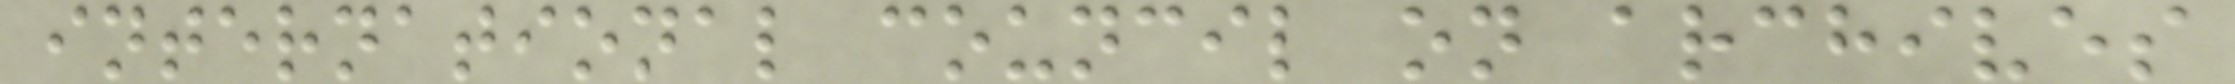international council on archives
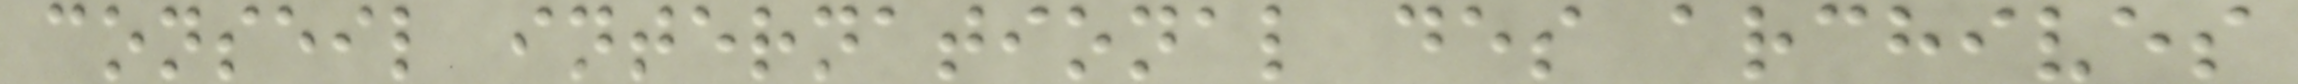conseil international des archives
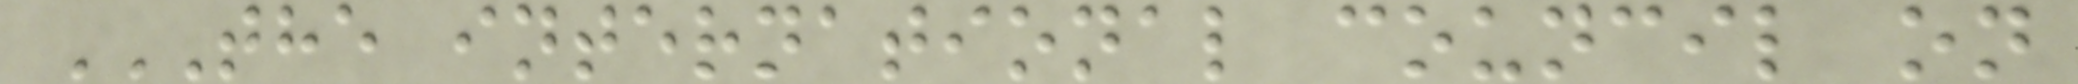THE INTERNATIONAL COUNCIL ON
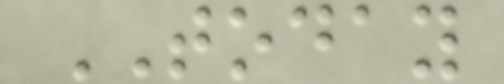TODAY
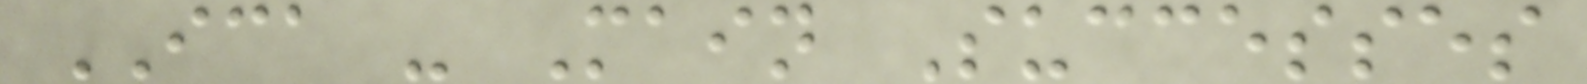ICA - Main Successes
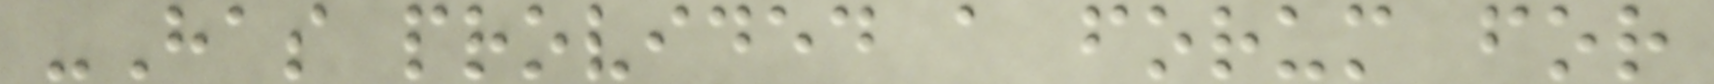-Has provided a forum for
